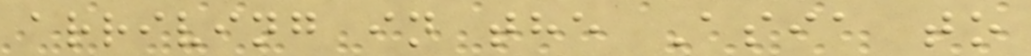arriving in the Asia to
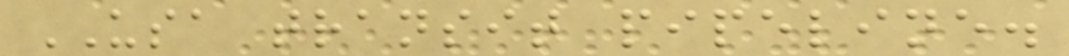USA transit pipeline.
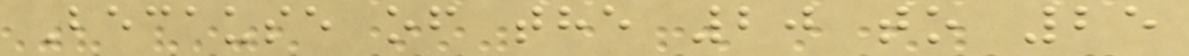Because of the 20 to 25
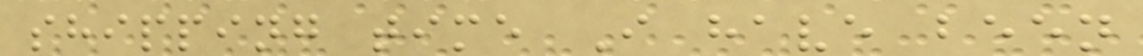shipping time I have been
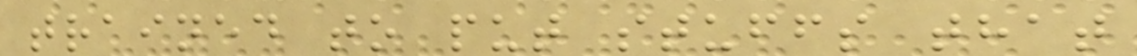trained to put stuffs that
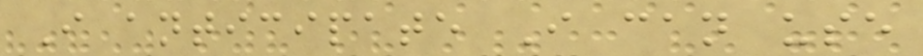I anticipate I can use
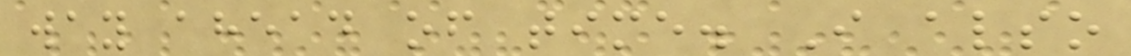way ahead of time. I also
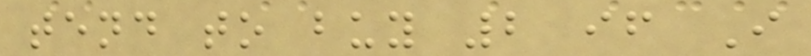tend to buy 2 if I
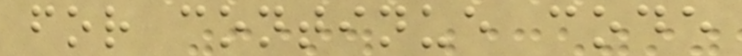for continue code
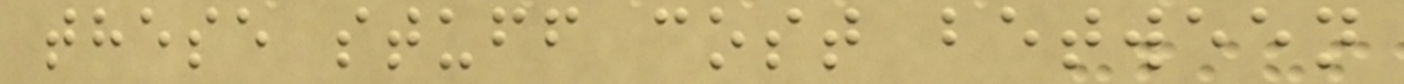these stuff cost between
